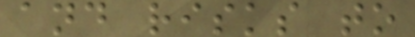and risks to
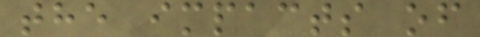the impacts of
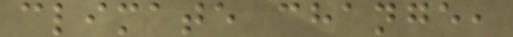climate change,
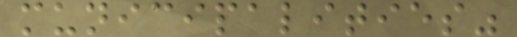municipalities"
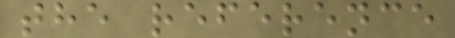the reference
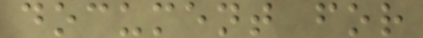document for
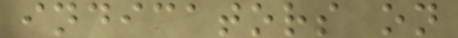indicators on
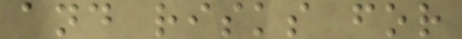and risks for
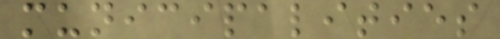municipalities
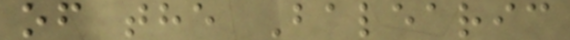of the Balearic
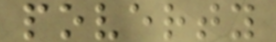poverty
